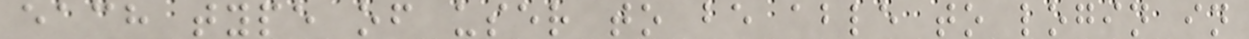each type of user to be able to login in
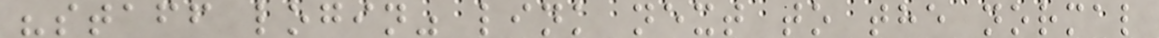"staff login" link next to the normal
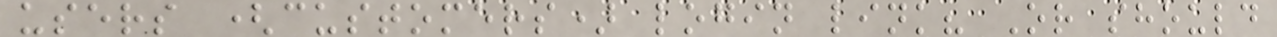users (customers) login link? Or should
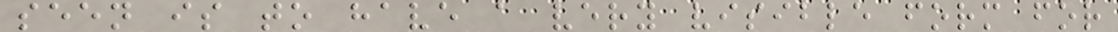seen is to have a very visible form for
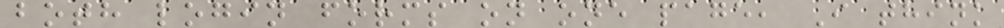both login forms on one page, I think
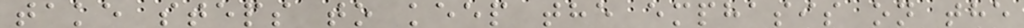take steps to keep the emphasis on the
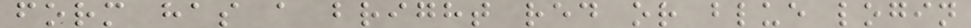form has a bright red or blue login
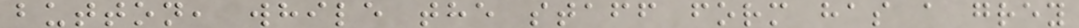button, while the staff form has a grey
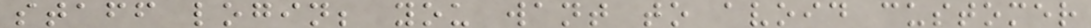staff login; you want to avoid customer
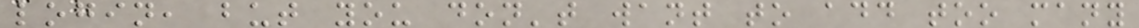login, but you don't want to add too many
